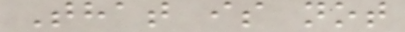That is not
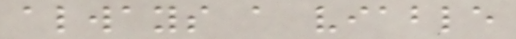always a viable
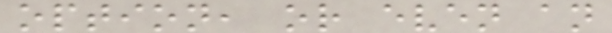option, or even an
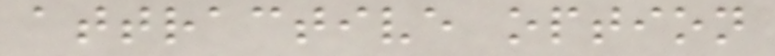attractive option
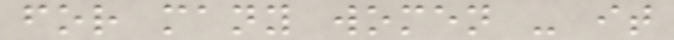for many women - it
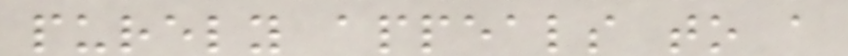purely appeals to a
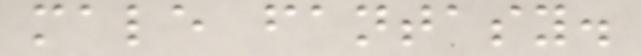male fantasy.
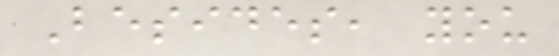Besides, you
